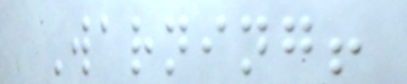Warning!
